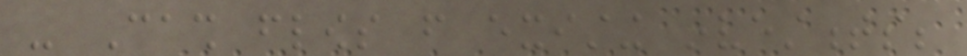- Cash flows from existing investments;
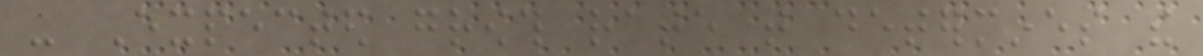- Expected growth rate that determines the
